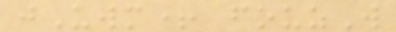jUwm+ fouzW
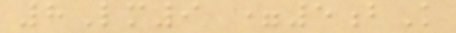8Lm9 =5bK
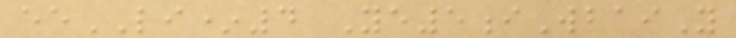eeLI*4 Ye5iWbaiY
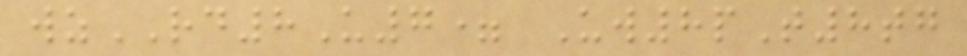wzRD8U7= Uw8pT8tg
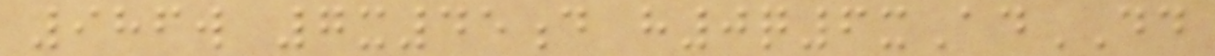986w 7x45d h0q6xAdDD
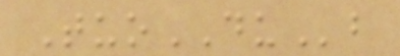TuoDUb
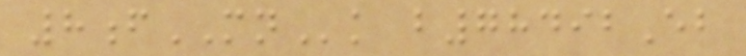8fMNk b78492Eb
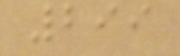299
